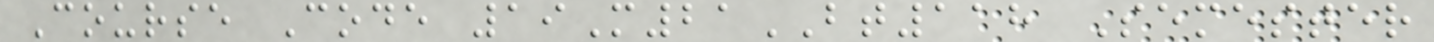Course Code 19M21BT118 Semester
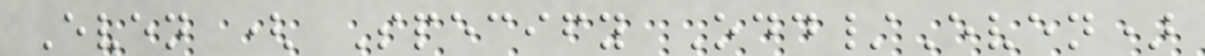Even ( Specify Odd/Even)
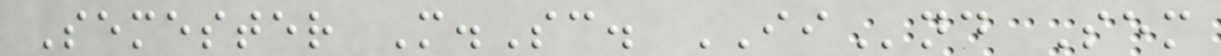Semester M.Sc. IInd Sem
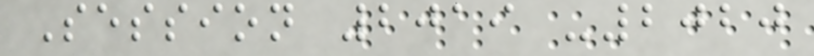Session 2019 -2020
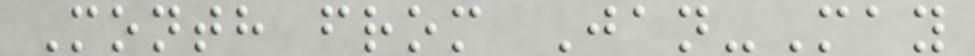Month from Jan-May
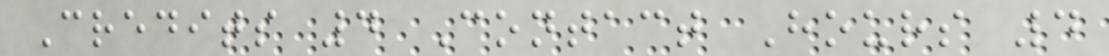Credits 4 Contact Hours 4
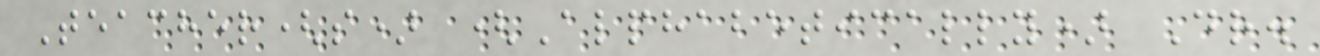Teacher(s) (Alphabetically) Dr.
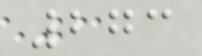273
